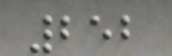252
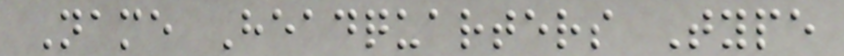Name Headquarters Type
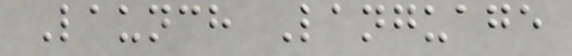Launch Language
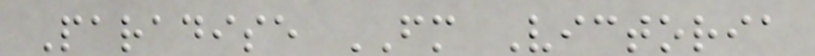Paradise FM Victoria
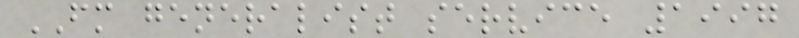FM generalist service 1997
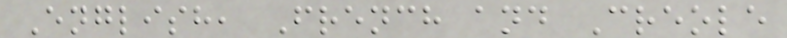English, French and Creole
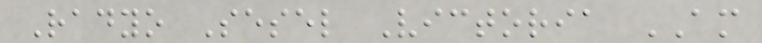Radyo Sesel Victoria AM
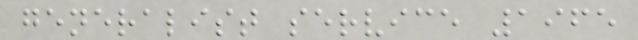generalist service 1965
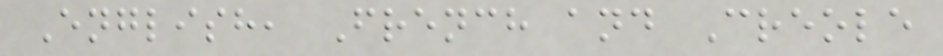English, French and Creole
